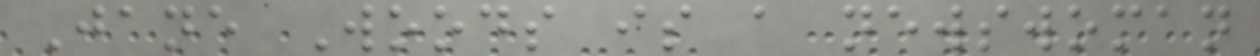Jane Woods is a newswoman
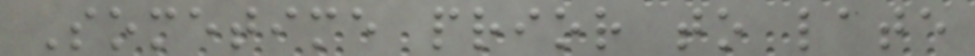Sometime prior to late
